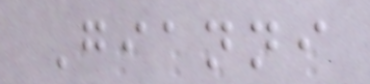Gianni
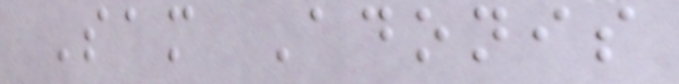Sam Adonis
